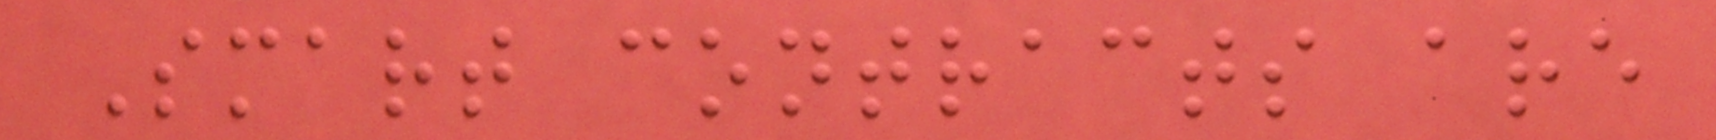Smart contracts are
